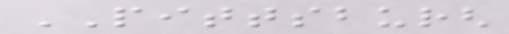PITTSBURGH
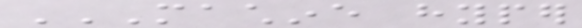MACHINE HYPER
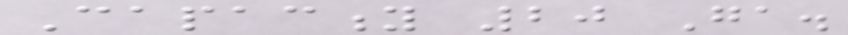Capacity 20 Ga.
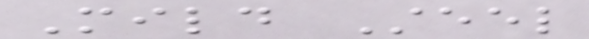Mild Steel
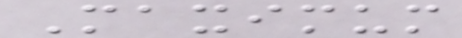Maximum
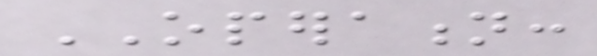OPERATION:
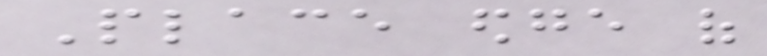Place edge of
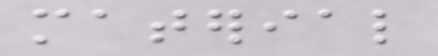material
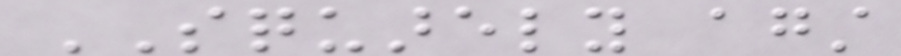SQUARELY against
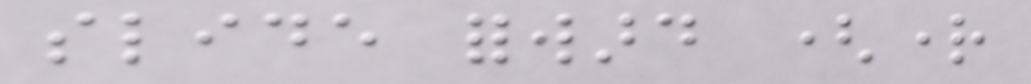slide forward (right
